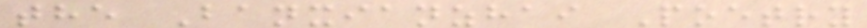the Banxianzhai Poetry
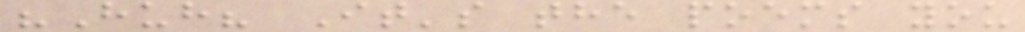"Huh? It's the poems you
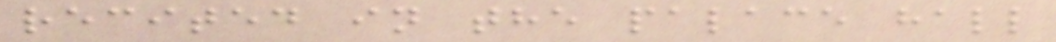recited in the palace hall
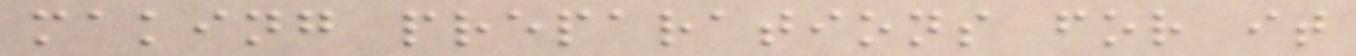making preparations for it
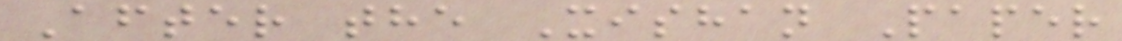After the Xishan Paper
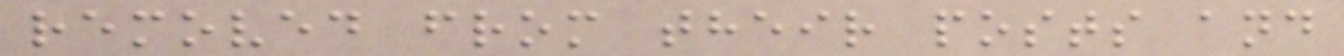removed from their posts and
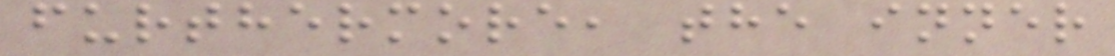furthermore, the inner
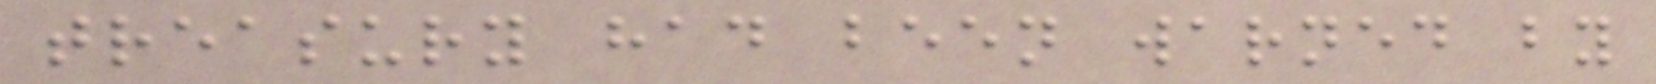treasury had been warned by
